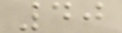40
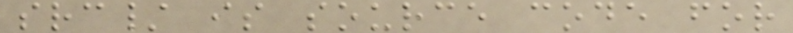src/ is source code for
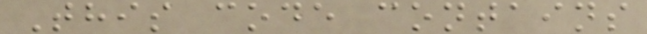This code contains
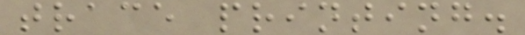trace printing.
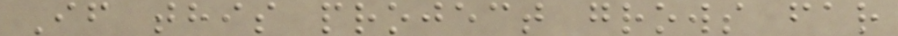If this project grows far
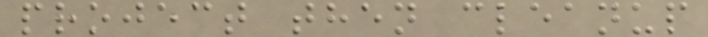project then cleanup
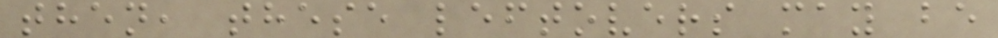then, these leftovers may be
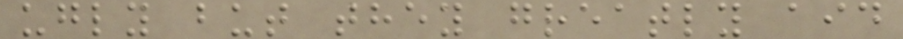ugly but they greatly aid
